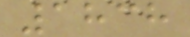1838
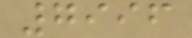7996
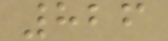826
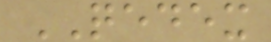QEDEX
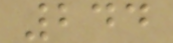244
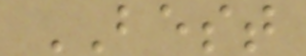BEST
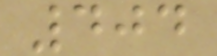404
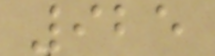925
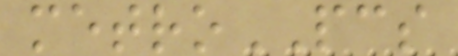metroPCS
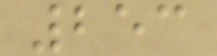253
